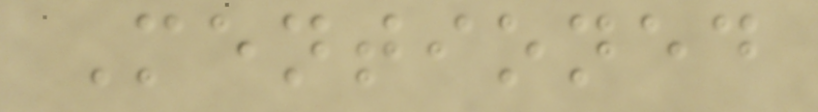Mentioned
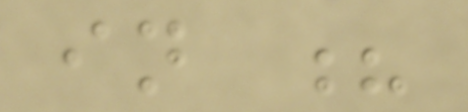in ?
